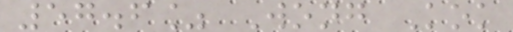57.6% Wong Kok
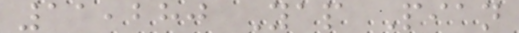11,280 Yap Pian
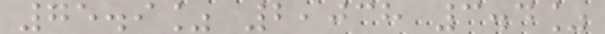75.9% 2,038 3.4%
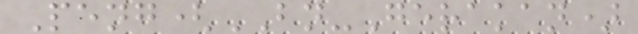Peng(BN-Gerakan)
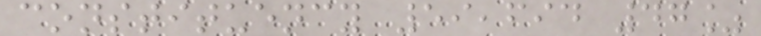constituency 59,694 47%
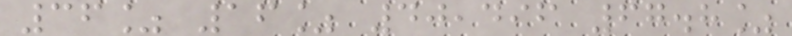36% 16% 40,496 67.8%
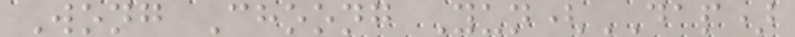Wong Choong Yun(DAP)
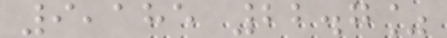9,185 22.7%
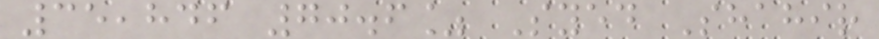35,846 70.6% Syed Shahir
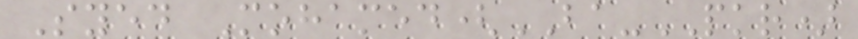Syed Mohamed(BA-PKR)
